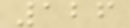126
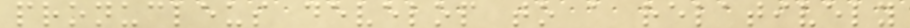pronucleus develop to a relatively
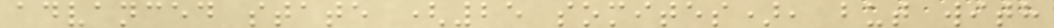advanced state (25 somites), but with
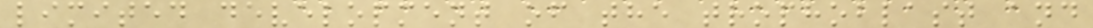limited development of the trophoblast and
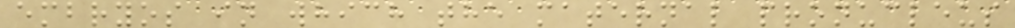embryos in which the maternal pronucleus
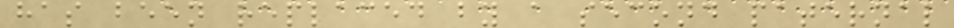has been replaced by a second paternal
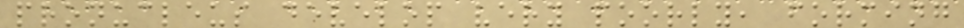pronucleus develop very poorly, forming
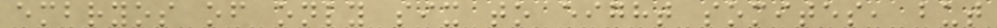embryos of only six to eight somites, but
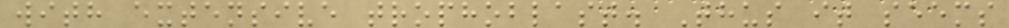with extensive trophoblast. Thus it seems
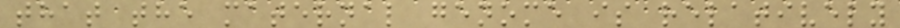that the maternal genome is relatively
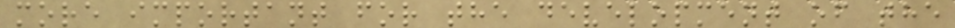more important for the development of the
